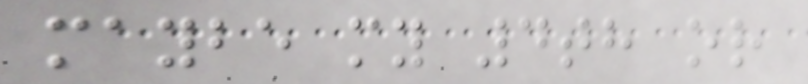maybe my 4th or
